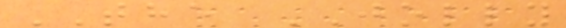THE JOLLY
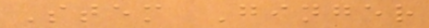Stem Ginger
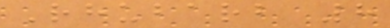Rhubarb 8
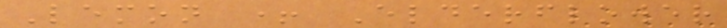Lemon + Elderflower
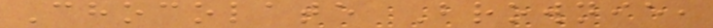Chocolate Brownie,
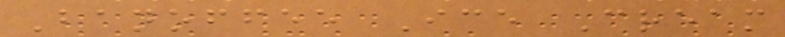Banoffee Ice Cream
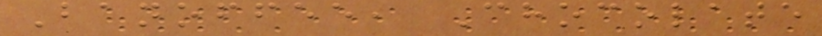Banoffee, Chocolate
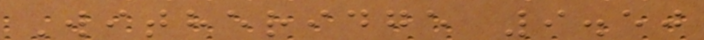Witheridge 9.50
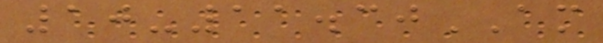10-11.30AM
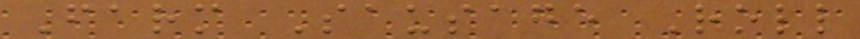Farm Sausage Roll
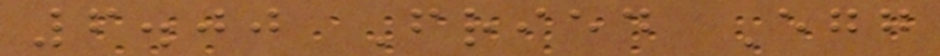6.00 Fried Egg
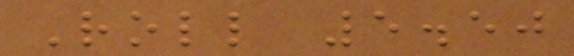Roll 5.50
